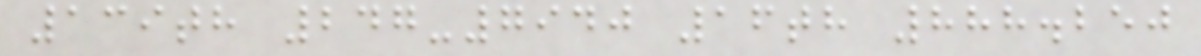139th 247-7940 16th 888.250
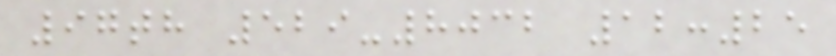97th 529-8032 12:25
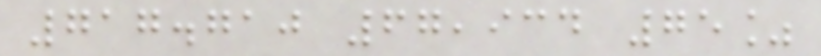717.710 67,934 75%
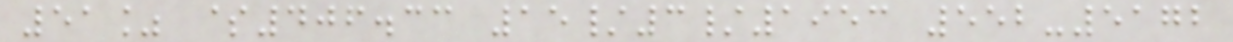51% $406.33 15/3/1953 552-5172
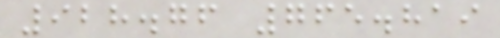928.76 765.819
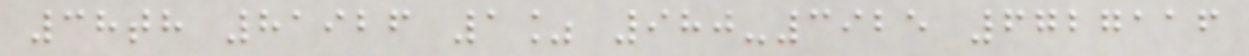38th 81926 1% 980-3925 6727116
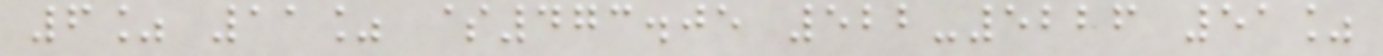6% 11% $473.05 522-5226 51%
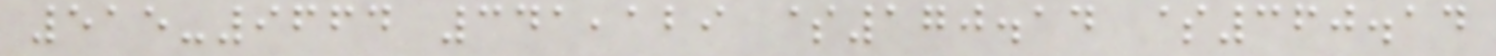515-9664 341,129 $170.14 $360.14
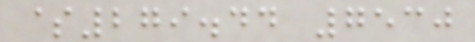$279.44 7530
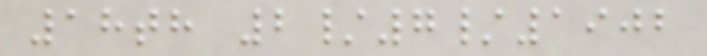18th 2/7/1902
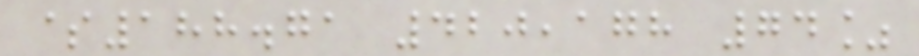$188.71 420,178 74%
